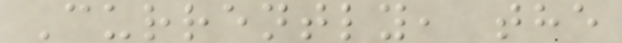Currently, the
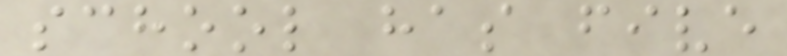school has five
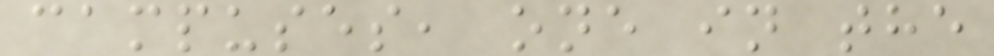campuses, one in the
